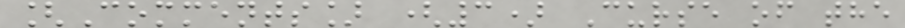[Comments] (3) Curse of the
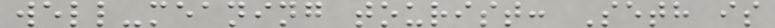well-meaning tourist: Seth is
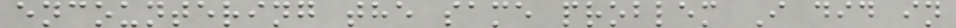encountering the same problem I did in
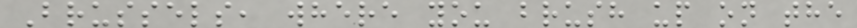Brussels, where you brush up on the
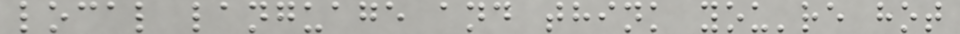local language and think you're hot
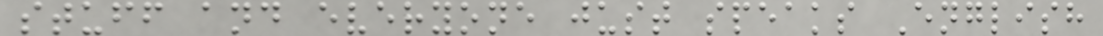stuff and everyone just speaks English
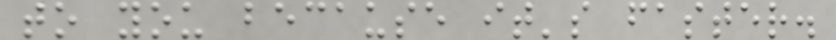to you because it's faster.
